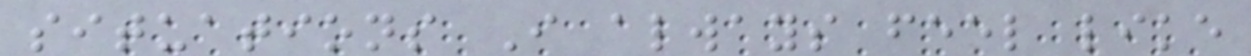situations I always feel like
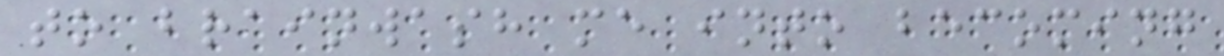to brainwash me into becoming
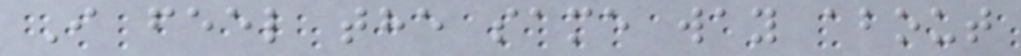I feel the same way about
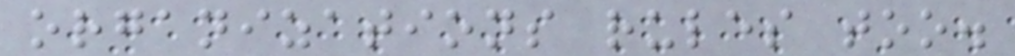organizations rules too.
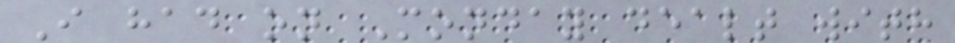I had on Monday dealt with
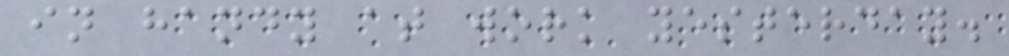in handy at work yesterday.
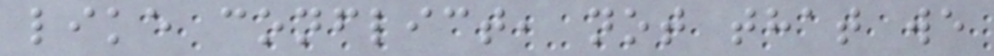like conflict, not that we
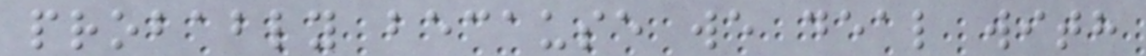probably because we deal with
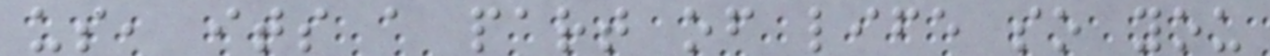us, its a part of life so you
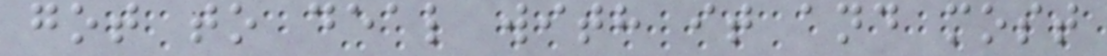got to deal with it and most
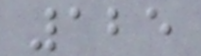125
